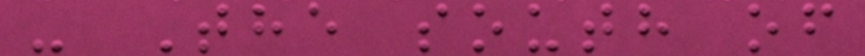- The south of
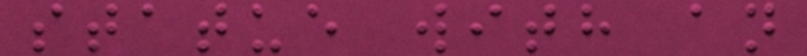statue with an
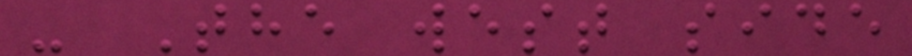- The west side
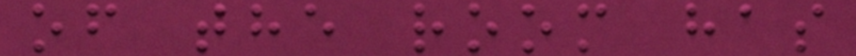of the room has
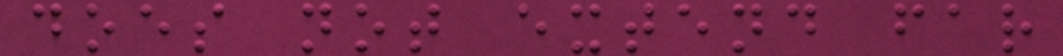does not extend far
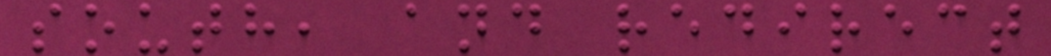south, and redirect
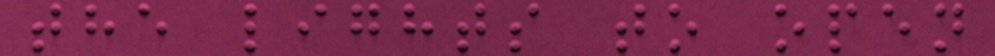the lights to open
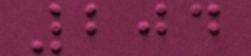204
